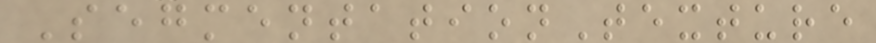SegmentationTexture
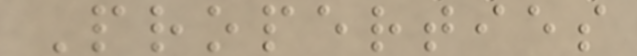Properties
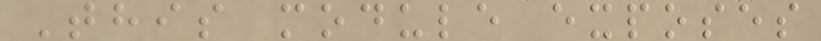This module exposes
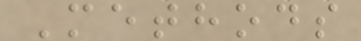Methods
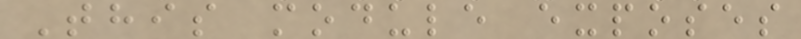This module exposes
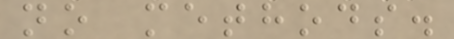no methods.
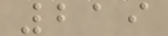219
